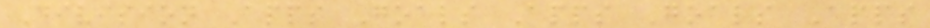Division Apps Goals Apps Goals Apps
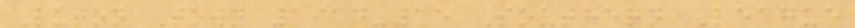Luton Town 1914-15 Southern League
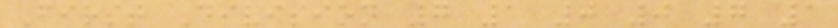First Division 7 1 0 0 7 1
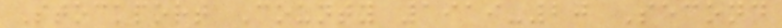Stockport County 1919-20 Second
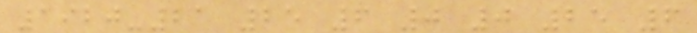1920-21 25 6 0 0 25 6
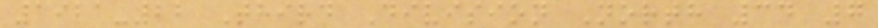1921-22 Third Division North 34 7
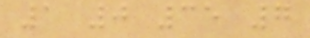1 0 35 7
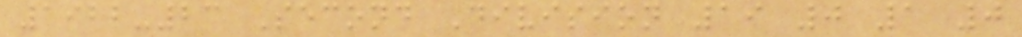1922-23 Second Division 19 0 1 0
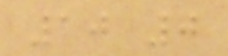10 0
